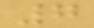7
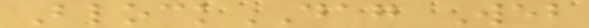BlockDAG Web
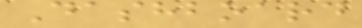Dashboard
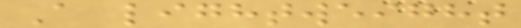A lightweight
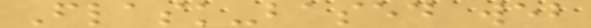Flask-based web
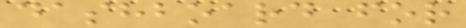dashboard for
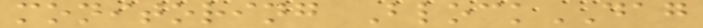monitoring BlockDAG
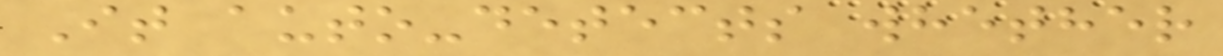It auto-detects whether
